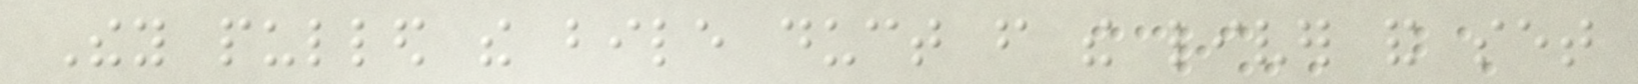They pulled the bile duct from the liver and set
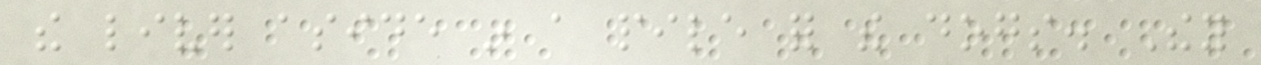the liver aside in a pile for the dogs. They
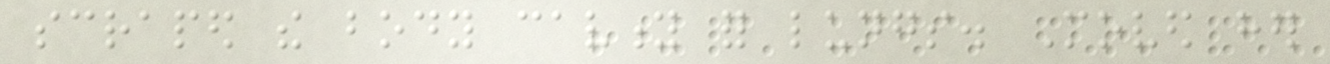scraped the body cavity for lungs. Moved her
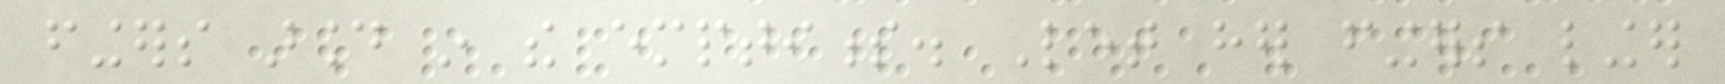fingers around in the emptiness. Let her fingers linger
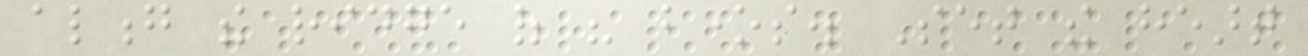along the ridge of his bones. Set the heart
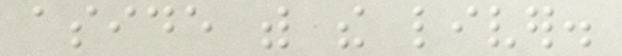aside with the liver.
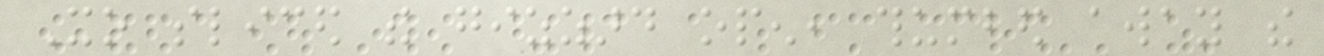Xo sliced the gizzard open, thumbed away the
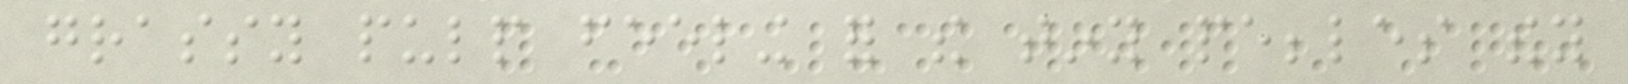grassy pulp feeling for the tiny pebbles they
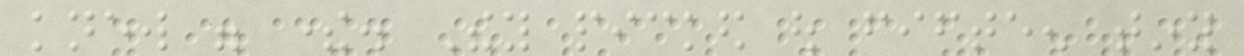knew were there. They picked out fifteen tiny
